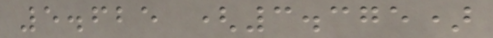5.625 (3.375)
